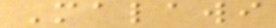Malawi
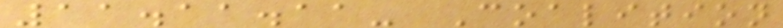11.11.11- Coalition
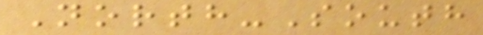North-South
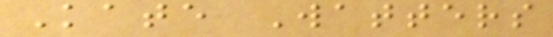Kate Watters
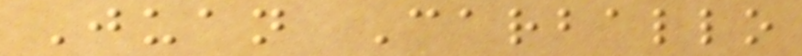Juan Carballo
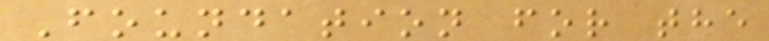Foundation for the
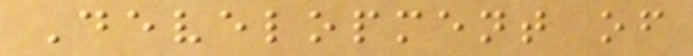Development of
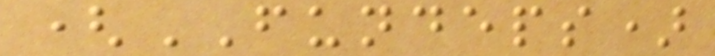(FUNDEPS)
